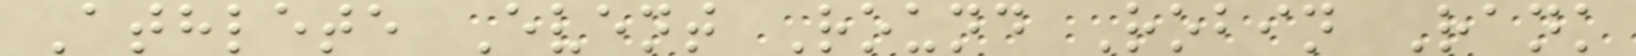Athlete Event Round Robin Rank
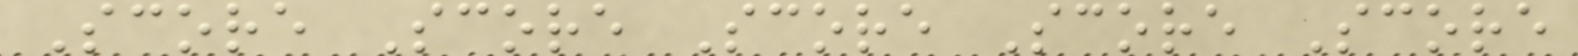Score Score Score Score Score
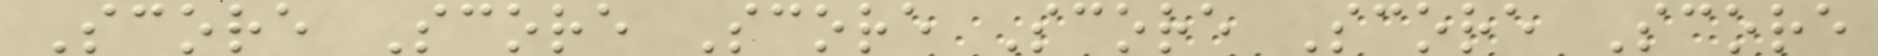Score Score Score Score Score Score
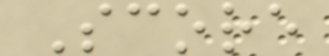Score
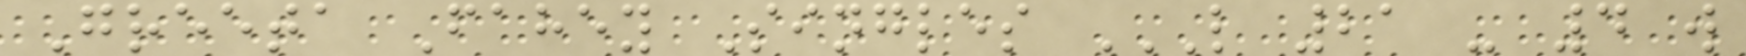Greeta Fahey Singles L 21 - 4 W
